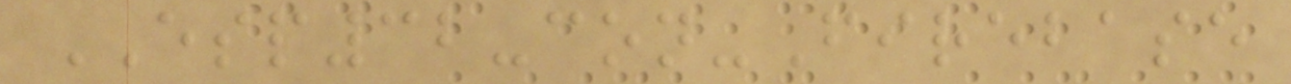ESP32-con-Firebase
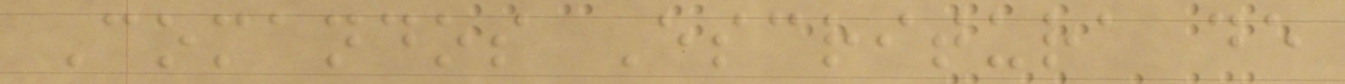Comandos Escritura de
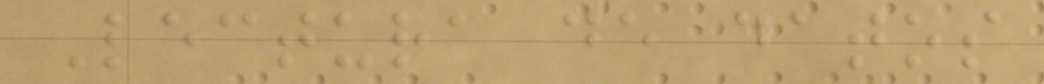Lectura de datos
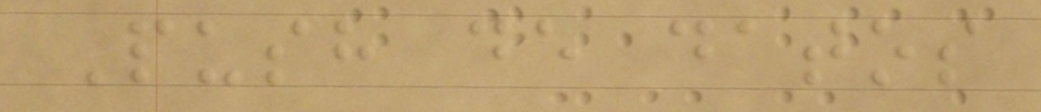Push de datos
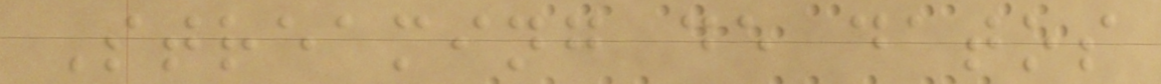Streaming de datos
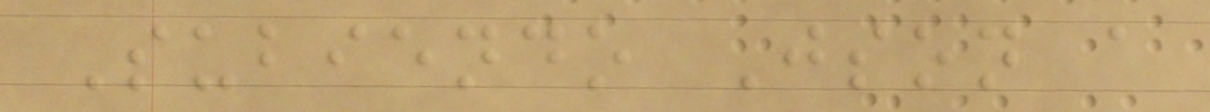Subiendo Json a
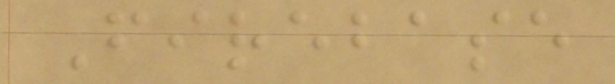Firebase
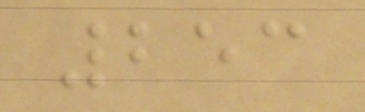253
